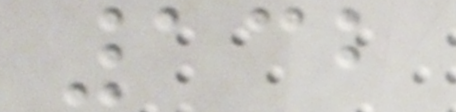132
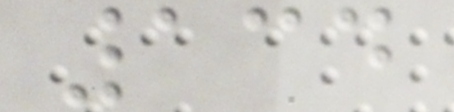134
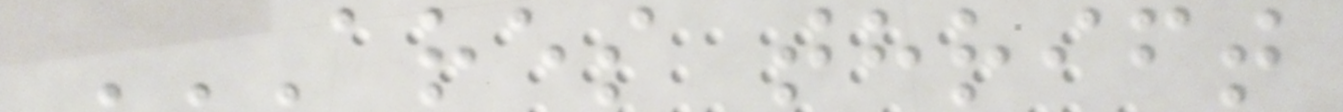ARES THRIFT
